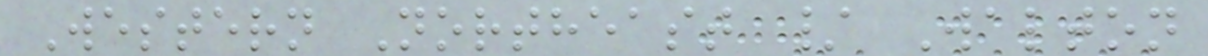Western Northeast / Walton
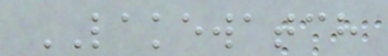LAKEWATCH
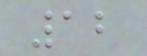12
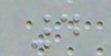4
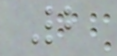2
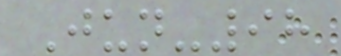Jun-98
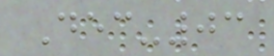Dec-03
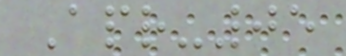Apr-05
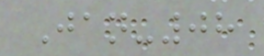Jan-08
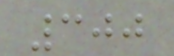300
